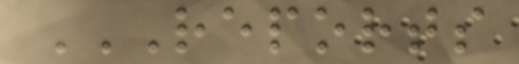REPORTS
